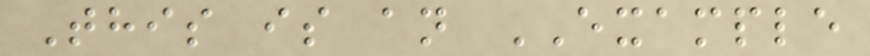This is an EXAMPLE
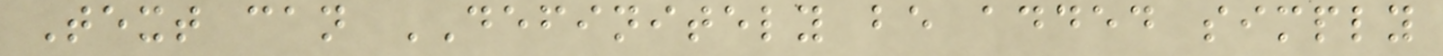Text can DEFINITELY be added simply
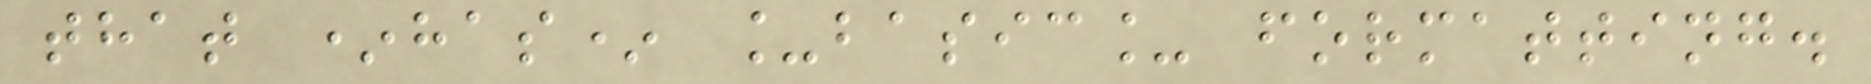that *has* _basic_ formatting.
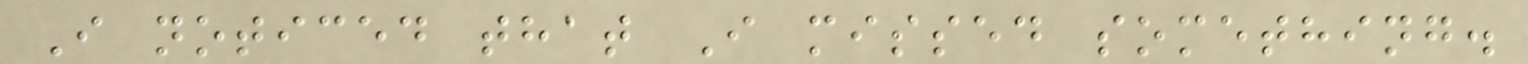I noticed that I missed something.
